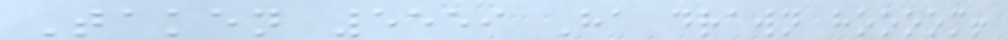Taken 5559 Ha drawn hoooom!
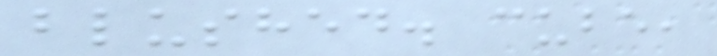blushed. cube,
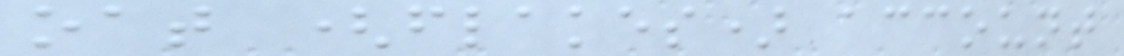oat (flakes) account
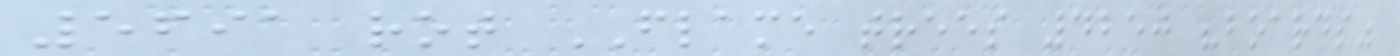5691 rot FLAME trees 4250 "boards"
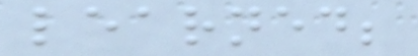learned;
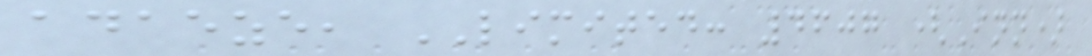adaeze, LIMITED: 4607 (Inn)
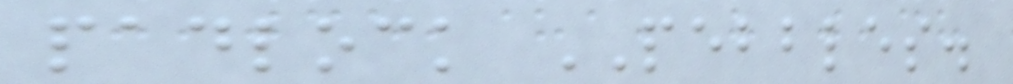padlock PEBBLES.
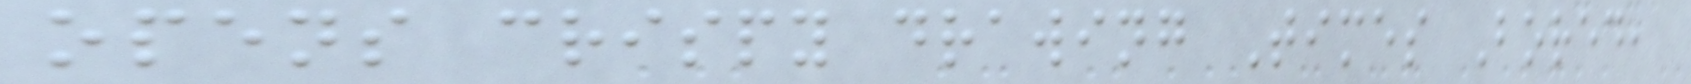opens crispy drawing Times Bored,
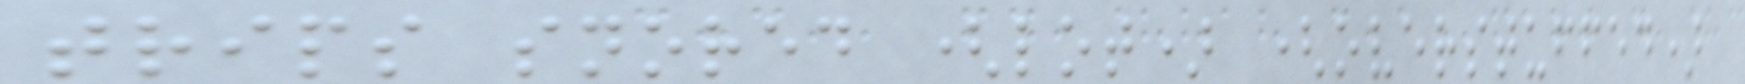trips snored (lot) (overstuffed)
